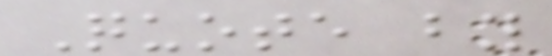Quote by
